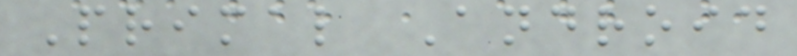Primal Android
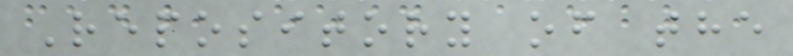Repository of the
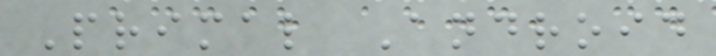Primal Android
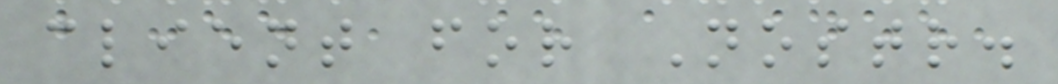client for Nostr.
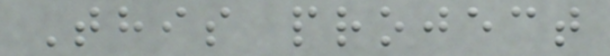This project
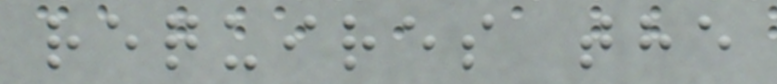requires the
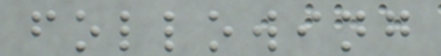following
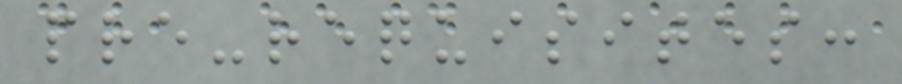pre-requisites:
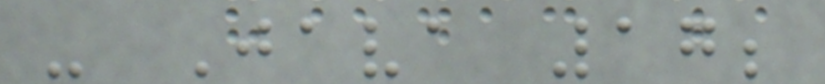- Java 17;
